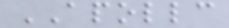APOLLC
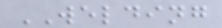WELDING
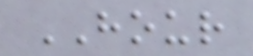HOUR
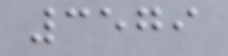3579
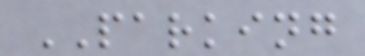PARKING
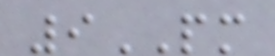9PM
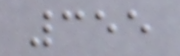355
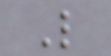L
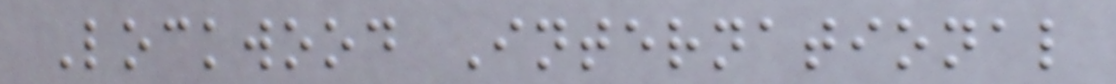Lockwood International
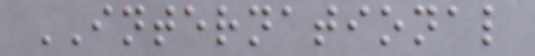INTERNATIONAL
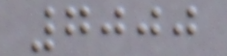7000
